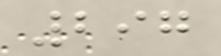297
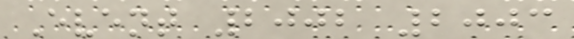Event 2002 2003
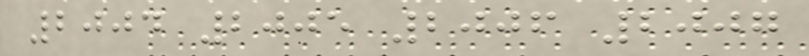2004 2005 2006 2007
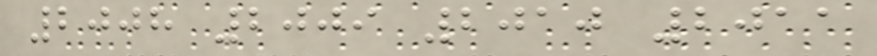2008 2009 2010 2011
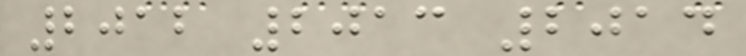2012 2013 2014
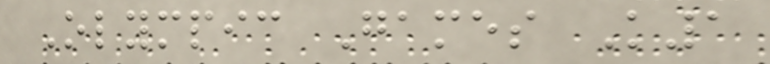Olympic Games K1
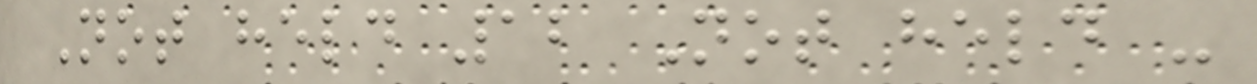Not held 12 Not held -
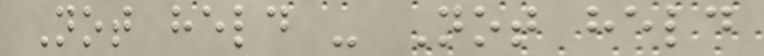Not held - Not held
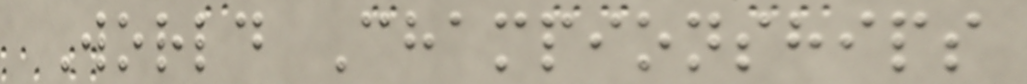World Championships
